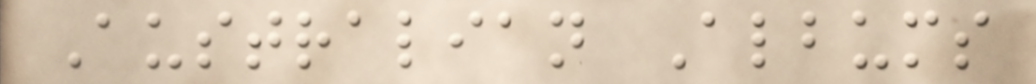Australian Albums
